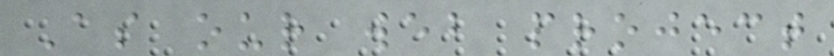As our web project
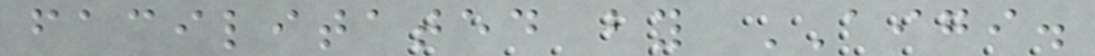facilitated by AIGI.
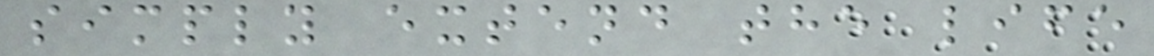simply extend the life
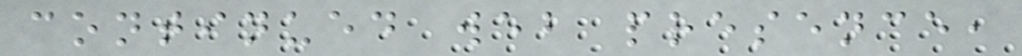continued web presence,
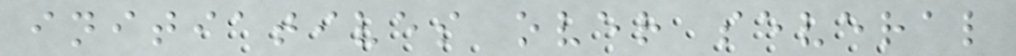initiatives over several
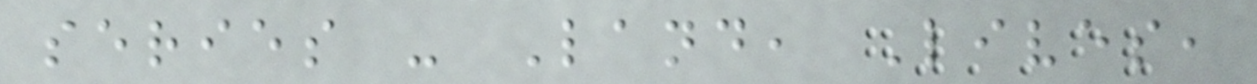series - Land, Lives,
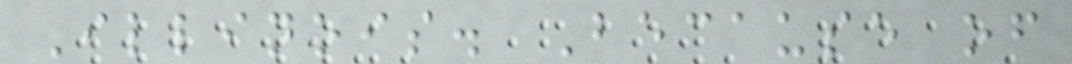Illinois. Because of
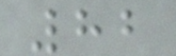82
